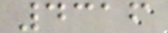4316
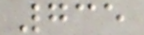735
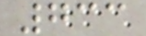733
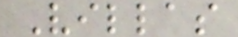Villas
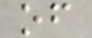of
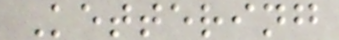Kettering
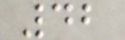42
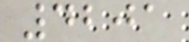4201
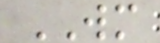WM
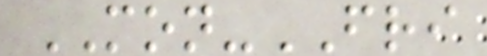MON-FRI
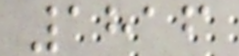1816
